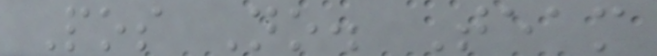Pos No. Team
